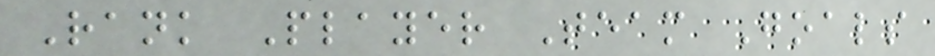Rank Player Team Goals
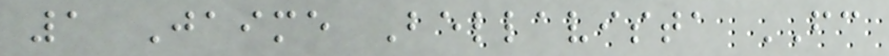1 Jaime Bellavista FC
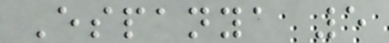Espanya 5
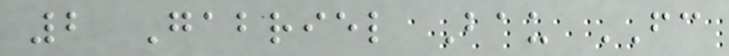2 Gabriel Bau FC
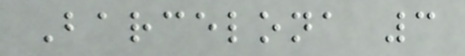Barcelona 3
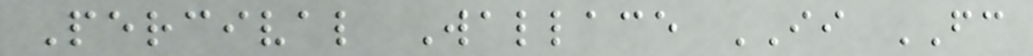Percival Wallace II FC
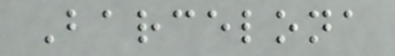Barcelona
